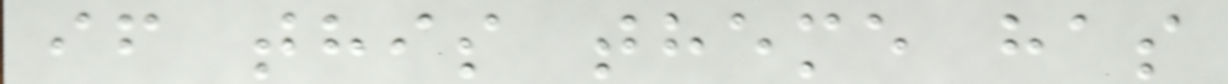if this theme has
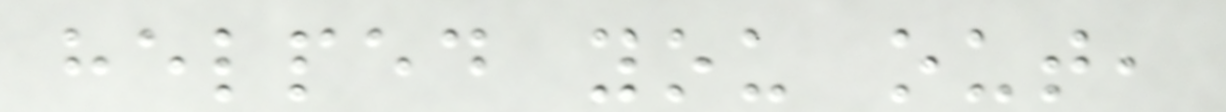helped you out,
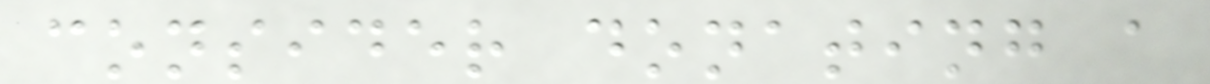consider donating a
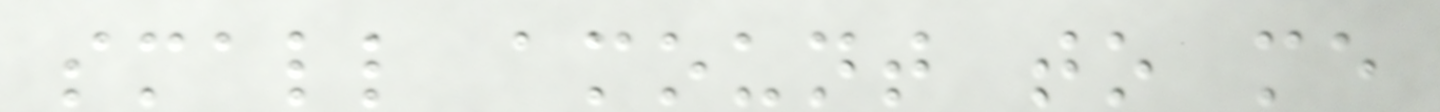small amount to me
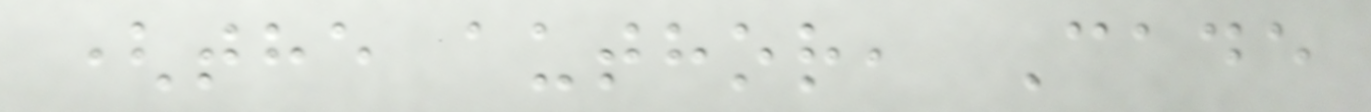(the author, Cade
